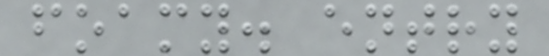foamy. entry
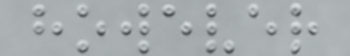however
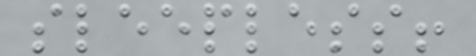sleepless!
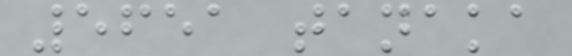5651 tanaka
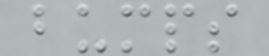bumps
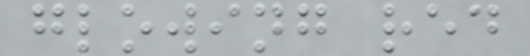glowing red
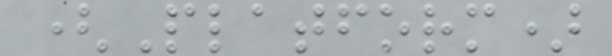(Platform)
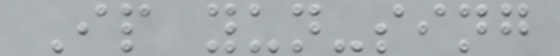Ip yun-sing
